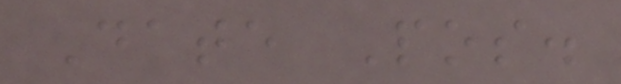Date Pos.
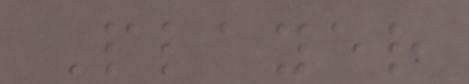Player
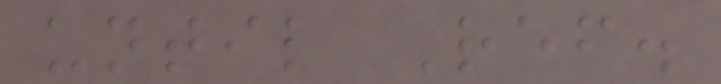until Ref.
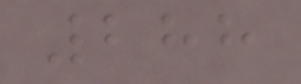288
